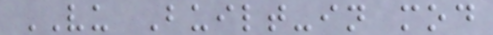VU Built-in mod
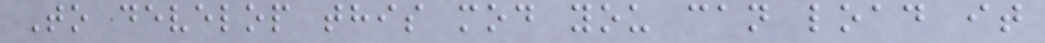To develop this mod you can load it
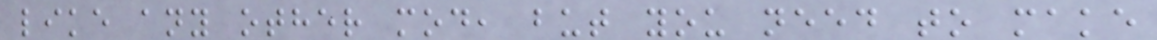like any other mod, but you need to make
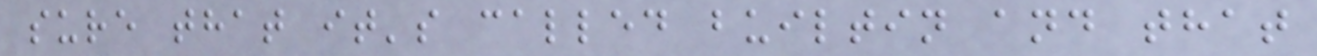sure that it's called builtin and that
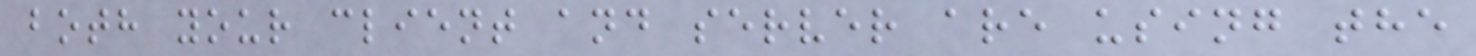both your client and server are using the
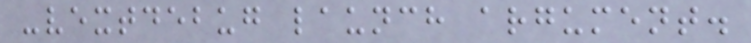-vextdebug launch argument.
